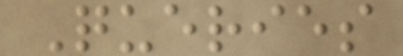Queries
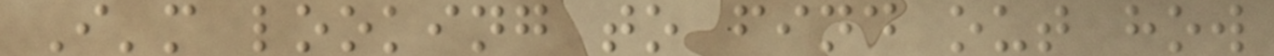I'm looking to find out how
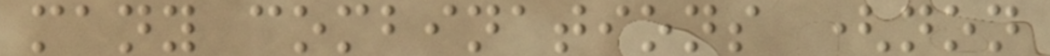many combinations (non
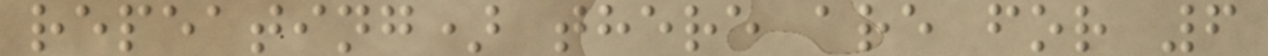repeating) there are for 6
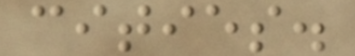cities.
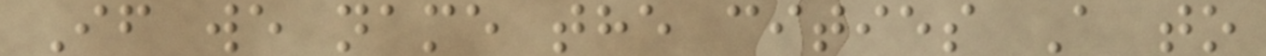If we name the cities A to
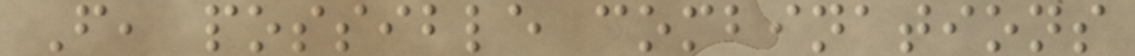F, possible combinations
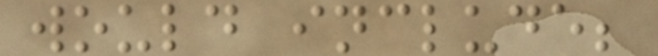would include;
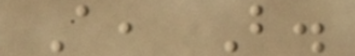A, B.
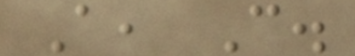A, C.
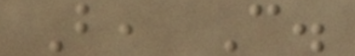B, C.
